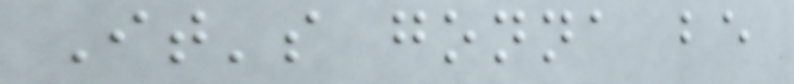It's gonna be
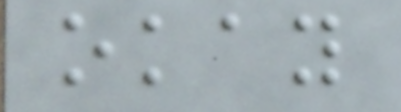okay
